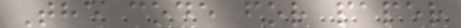The code for paper
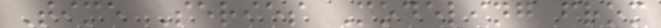Time Series Modeling from
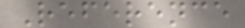Reference
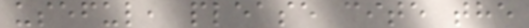useful, please cite the
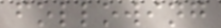following
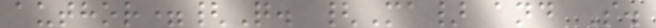author={Q. {Ma} and S.
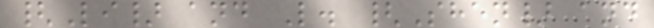{Li} and L. {Shen} and
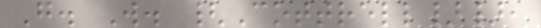G. W. {Cottrell}},
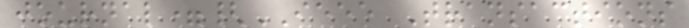journal={IEEE Transactions
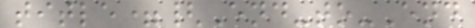title={End-to-End
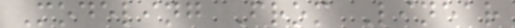Modeling From Linear
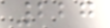227
